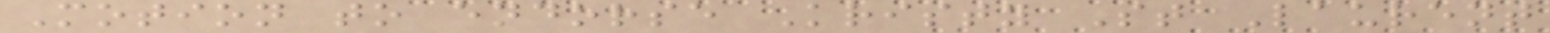Motion to endorse Kristy St Laurent
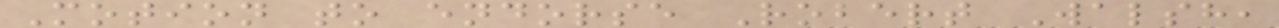Motion to endorse Robert Walsh,
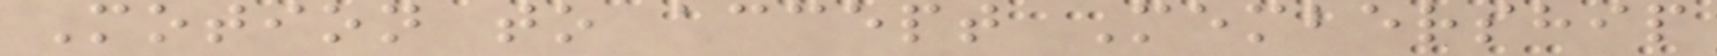Motion to accept Membership
